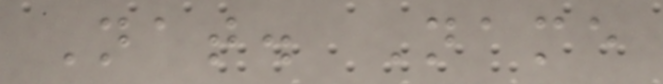Nat. Name
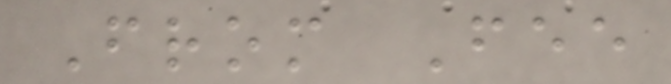From Fee
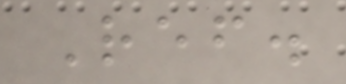Ref.
